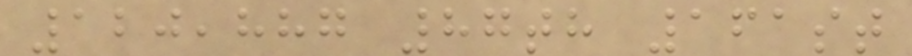120,887 87th 161st
